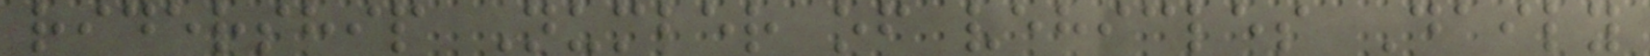ridership Number of vehicles Daily
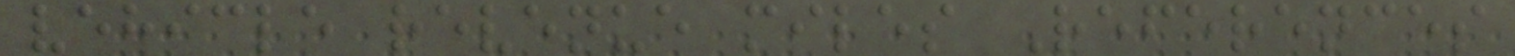vehicle revenue miles References
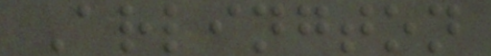Arlington
